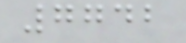7742
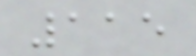115
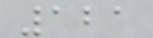121
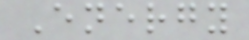Energy
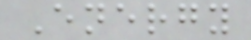Energy
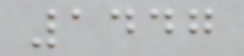1447
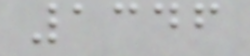1346
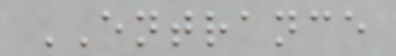ENTRANCE
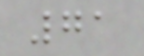71
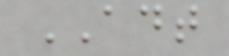ADT
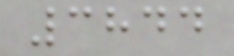3844
